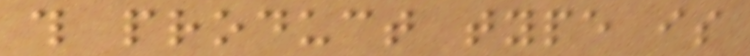this product type is
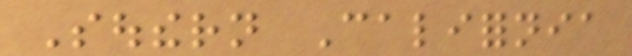Southern California
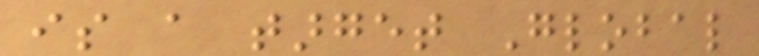is a target Global
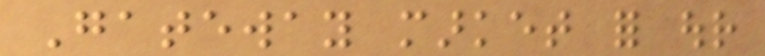Gateway market for our
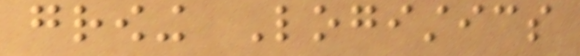growing Logistics
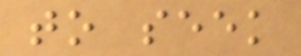to seek
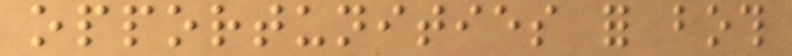opportunities for both
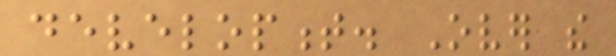development. Over the
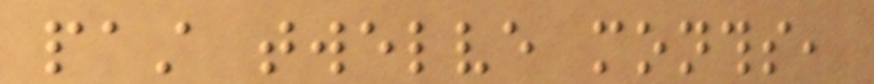past twelve months,
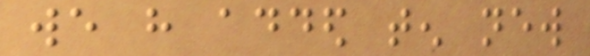we have added ten new
